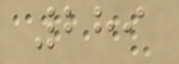289
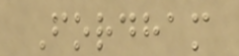Fordham
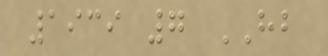1939 7 HB
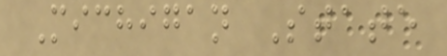Michigan State
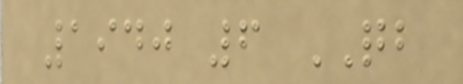1940 6 QB
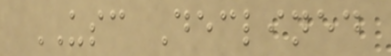USC Declined
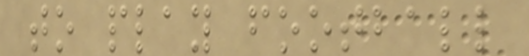to play football
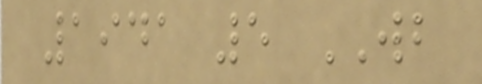1941 5 WB
